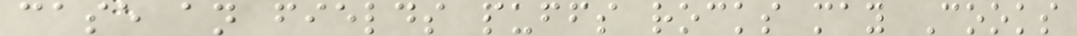case an fields puffs rocks may Cooks
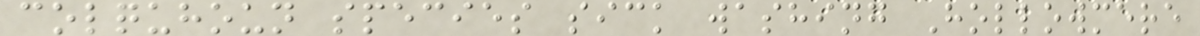colquhoun species sick washing Hollowmere
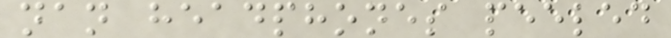nan headphones peeled
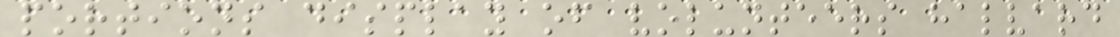portions display of volunteers halvard
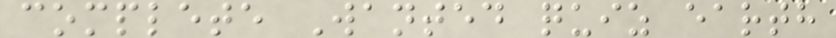complete Wanted quiz earth
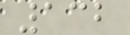132
